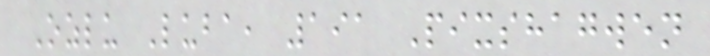Ozlu Luba, 191 Pixshagwen
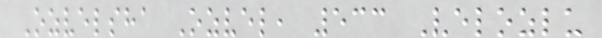Ozvelsha Ozvel, 533 Velozlu
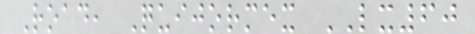Road, Quijormex LX60
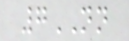7NN
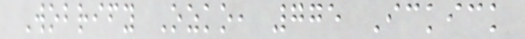Wobrify Ozko, 775 Ickick
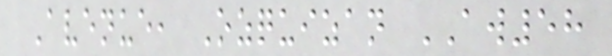Avenue, Ozquizan AW58
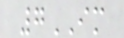7IM
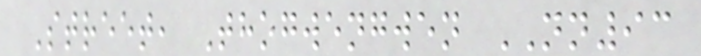Street, Thogwengwen NN93
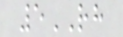5RH
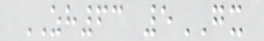ZH63 5GX
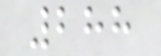288
